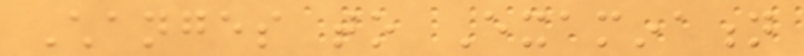Changes to Examination
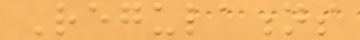Regulations
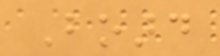Board
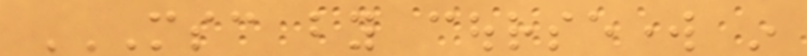MSC BY COURSEWORK IN
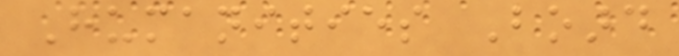Humanities Board
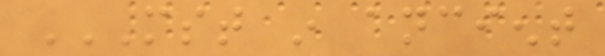MST IN ANCIENT
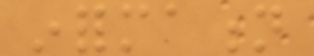information
